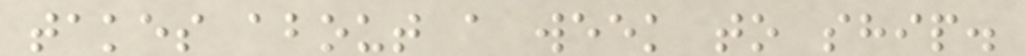takes about a week to ship.
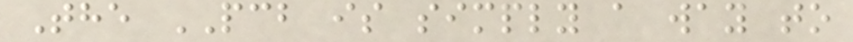The PCB is simply a way to
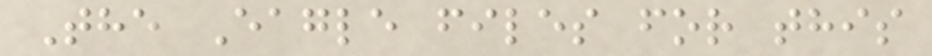The Eagle files for this
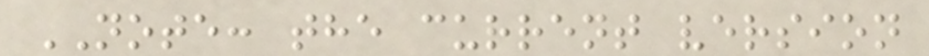NOTE: the current version
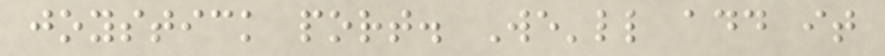joystick port. We'll add it
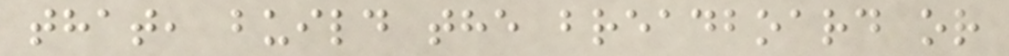that, build the breadboard or
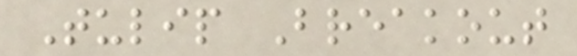Tulip Breakout
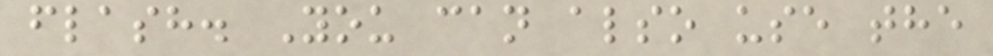flash. You can also use the
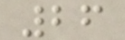26
